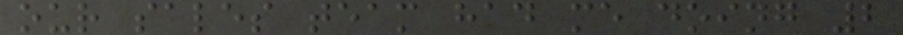our sales team had me doing 2
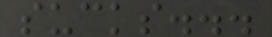sucks...
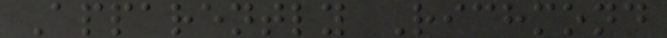Apparently Richmond
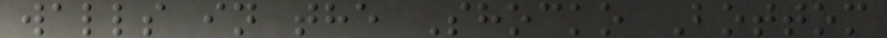walls in the Shocko Bottom
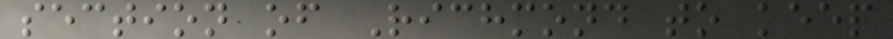section of Richmond to keep
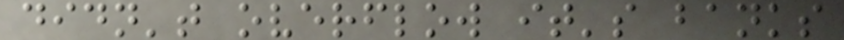didn't overflow it's banks
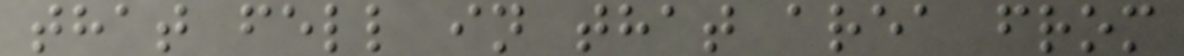that fell in that area from
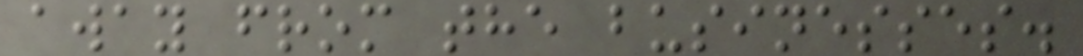away from the businesses.
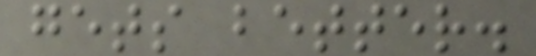gets better.
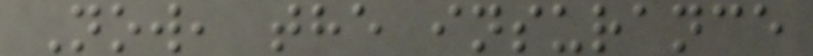Now, the insurance
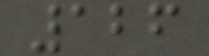126
